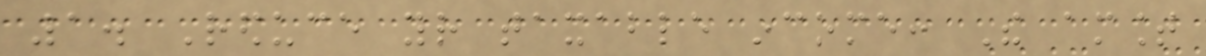1. Reduce your taxable income: The amount
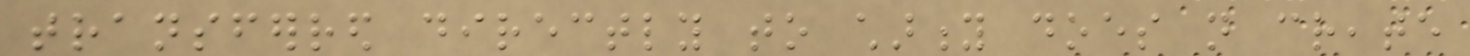transferred directly to charity does not create
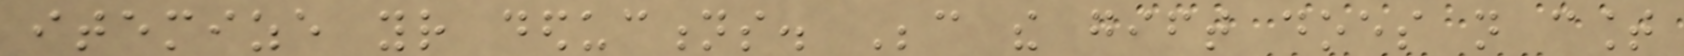itemize your deductions. Because the gift does not count
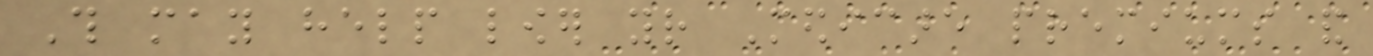This may help lower your Medicare premiums and
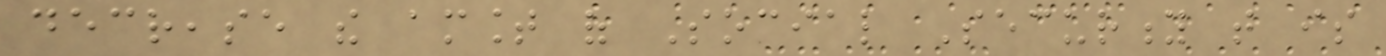decrease the amount of Social Security that is
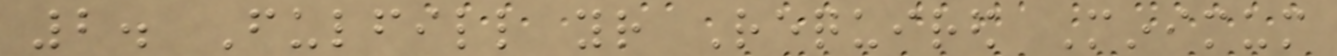2. Fulfill your Required Minimum
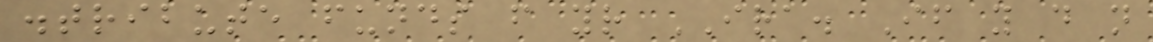distribute funds from your IRA. If you do not
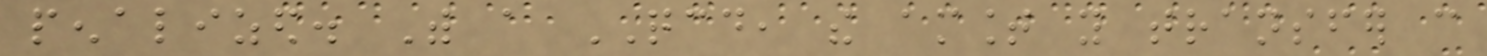penalized. With a QCD, the amount you transfer can
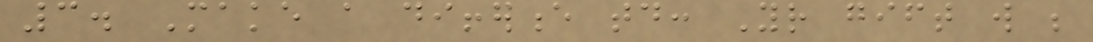3. Make a difference today: Your gift will be
